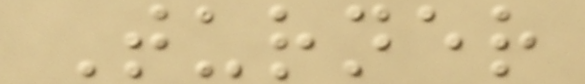Turner
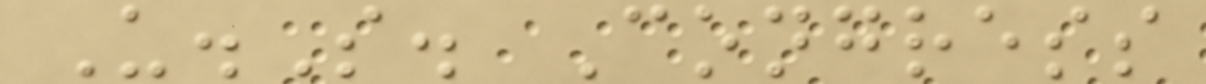U.S. Congress
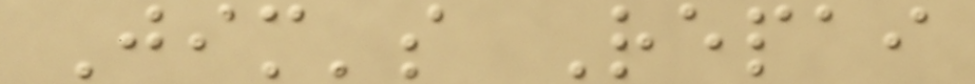Jim's Repai
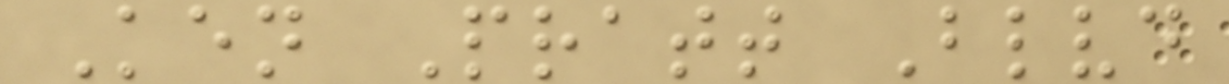Ken Pratt Blvd
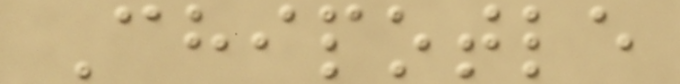Chipotle
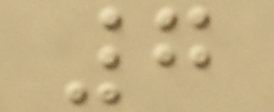7
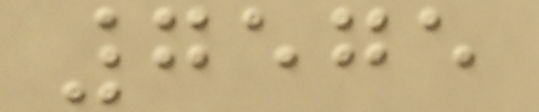7575
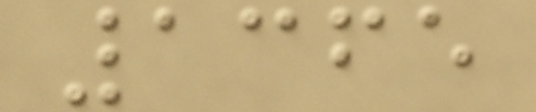1365
